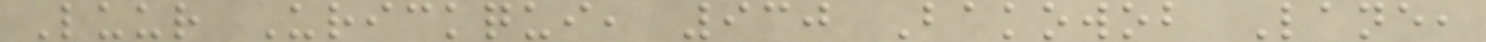Luur Urickqui, 930 Bakowob Lane,
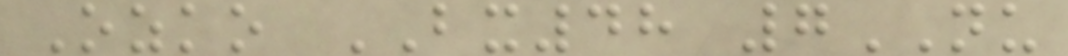Ozko BX48 7NU
